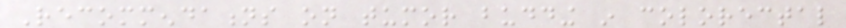Recommendations on tumor budding in colorectal
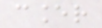cancer
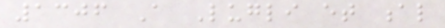1306 A Lugli et al
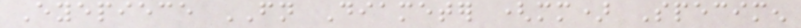Eyepiece FN Diameter (mm) Specimen
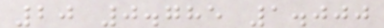20 0.785 1.000
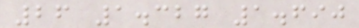26 1.327 1.690
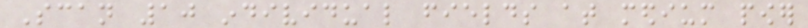Scan 10 individual fields at medium power
